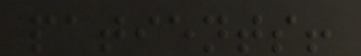patients!
